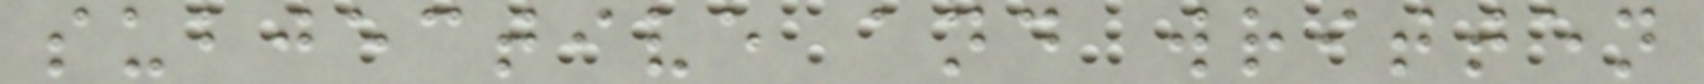subjective and written
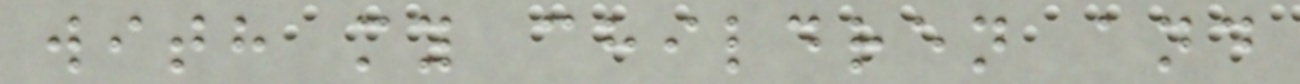with my children and
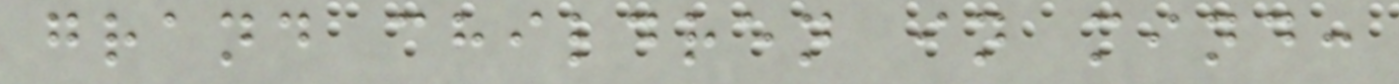grand children in mind:
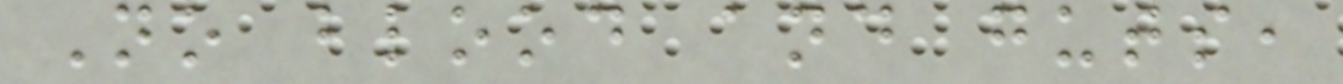No blood and guts,
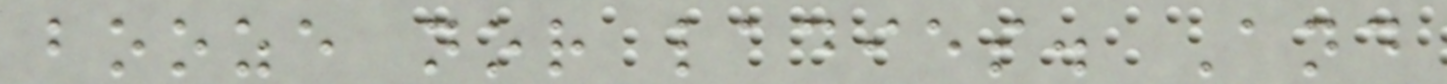booze nor ladies. And
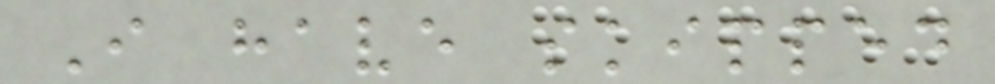I have skipped
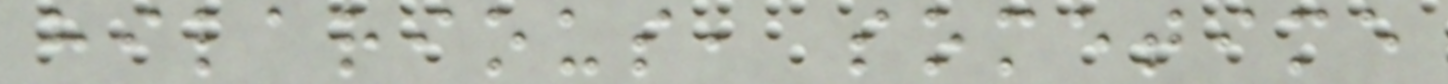hilarious, sometime
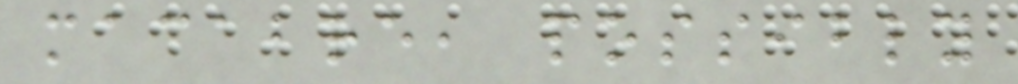macabre, possibly
